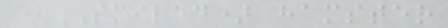(SMILED) hamster
